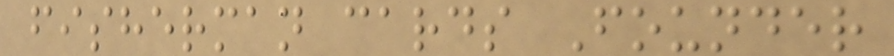fisherman cards Founder
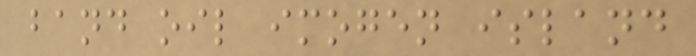band oil imogen island
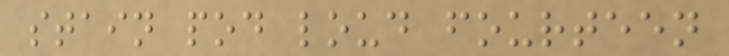stain pod loud fourteen
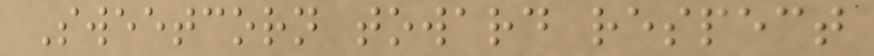Sweetcorn toward respect
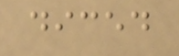diced
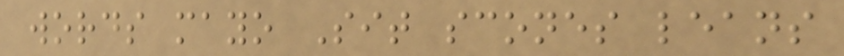words mayo Sit scones leans
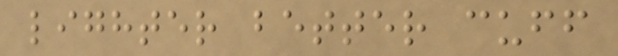lighter better cuff
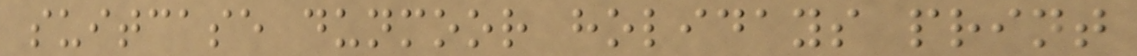suitcase dunmoor holidays print
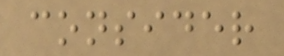consider
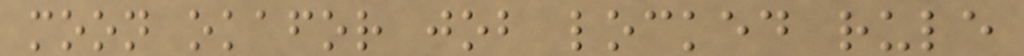moon okafor job locked rule
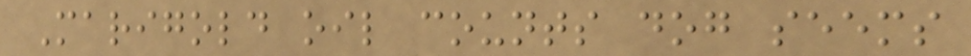Marigold oil counts dog seems
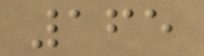165
